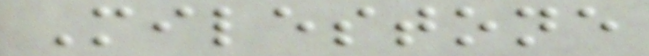Milestone
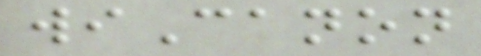wiCanon
